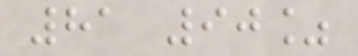81 90%
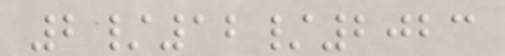2/12/2023
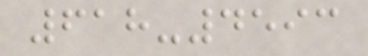618-4593
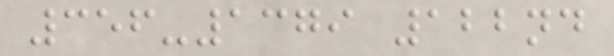356-1379 122nd
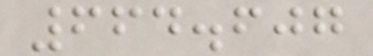664.607
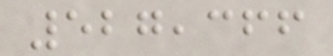527,366
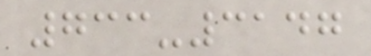733-3147
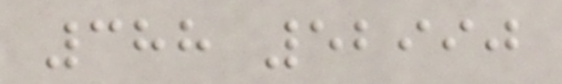388 52990
